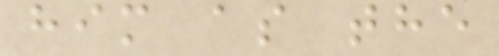him as the
